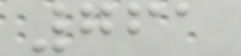761
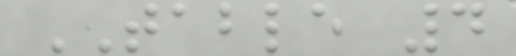TABLE 4
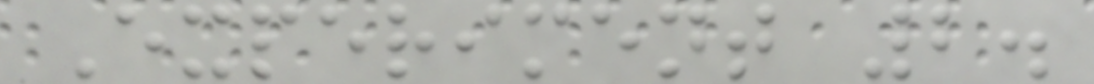Experiment 2.
